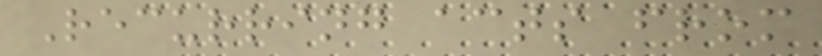Recurring acts from
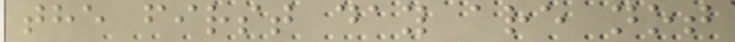the first day are not
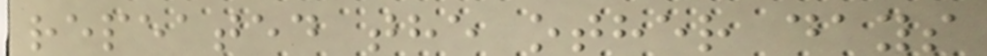repeated the other days
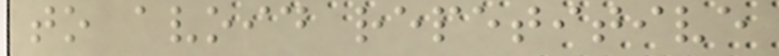to avoid repetitive
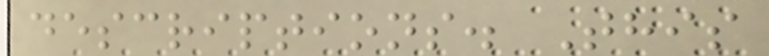descriptions. This
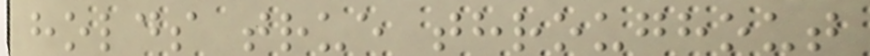holds true throughout
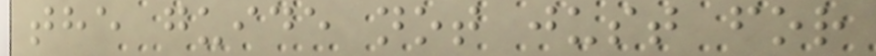the guide not just for
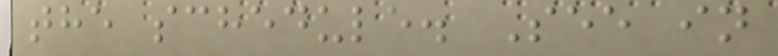the schedule. See in
